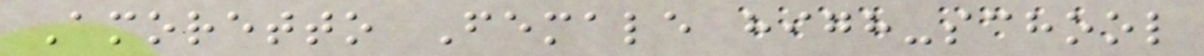Amoretto Female high-school
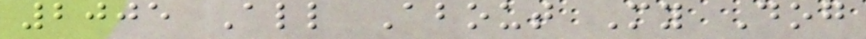2005 All About My Dog
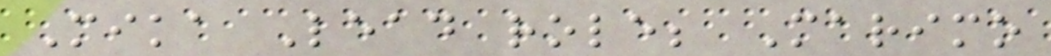Mika Lead role; Marimo
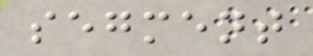segment
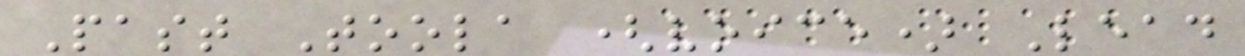Past Toola (voice) Lead
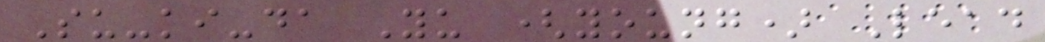Su-ki-da Yu (young) Lead
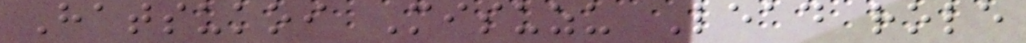Hatsukoi Misuzu Lead role
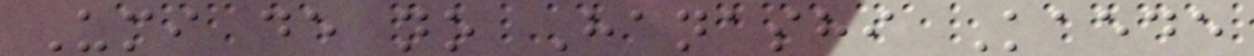Umi de no Hanashi Kaede
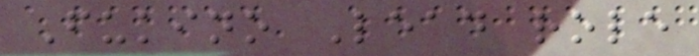Fukino Lead role
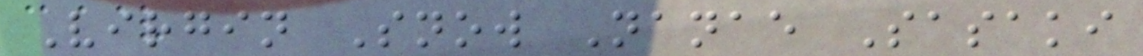Virgin Snow Nanae Sasaki
